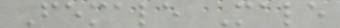Female Male
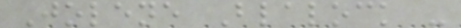Jolene Blalock -
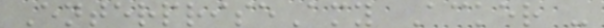EnterpriseAmy Acker -
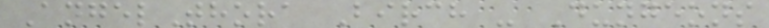AngelThora Birch - Dungeons
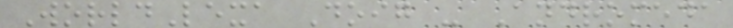WorldLexa Doig - Andromeda
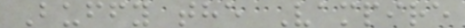Buffy the Vampire
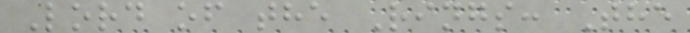Lord of the Rings: The
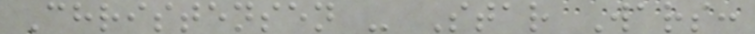Christensen - Star Wars:
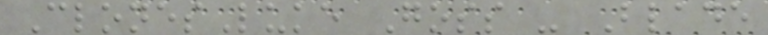ClonesLuke Goss - Blade
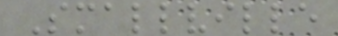Smallville
